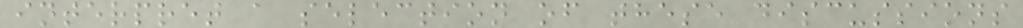interpret a selection of these discussions
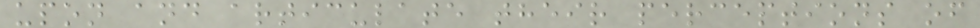upon and articulate their perceptions of
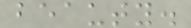beauty.
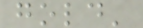gold'
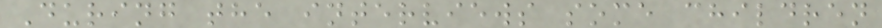During the interviews some children
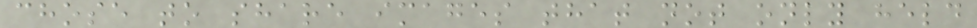chose to share images that not only held
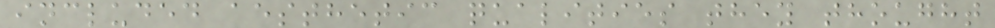included aesthetic qualities they thought
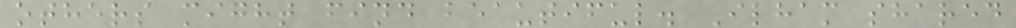others might find beautiful. Ilham shared
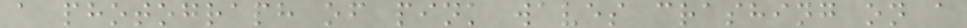a photograph of pink waves crashing on a
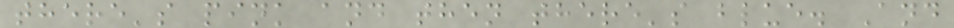there's pink and then there's blue. And
